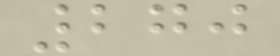270
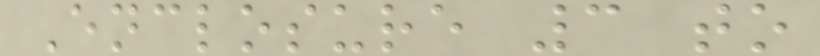Enclosure 3 to
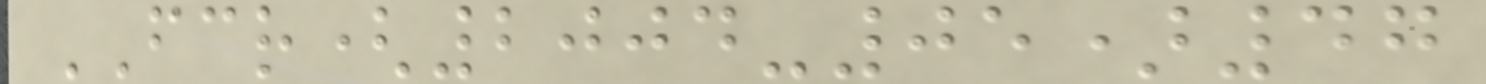FCR(2004-05)47
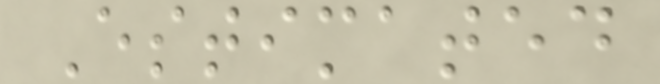Estimated
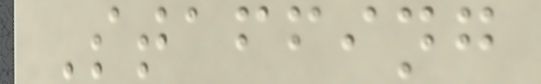Staffing
